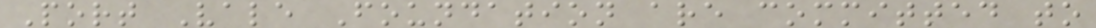Port Vale Foundation are committed to
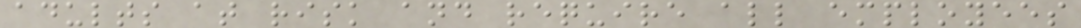adults at risk and require all employees
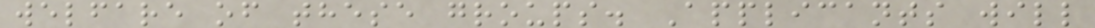welfare of these groups. Applicants will
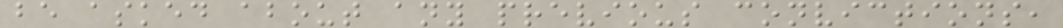be asked about any previous convictions,
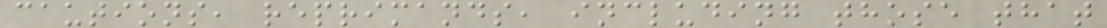cautions, reprimands, including those that
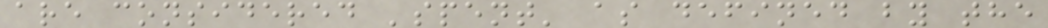are considered 'spent' as defined by the
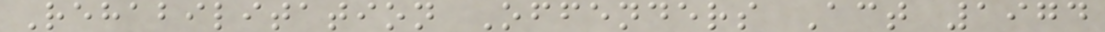Rehabilitation Offenders Act 1974
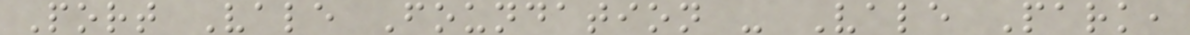Port Vale Foundation - Vale Park,
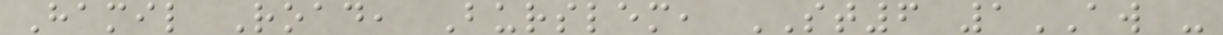Hamil Road, Burslem, ST6 1AW -
